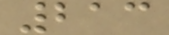213
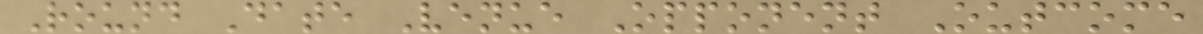Round Date Venue Opponent Outcome
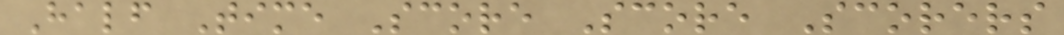Half Time Score Score Scorers
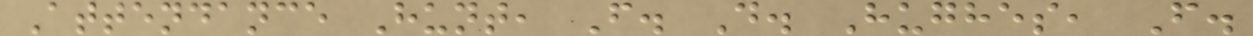Attendance Hunt, F. D. Hughes, F.
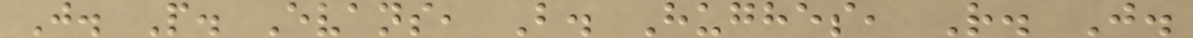J. P. Evans, B. Hughes, R. J.
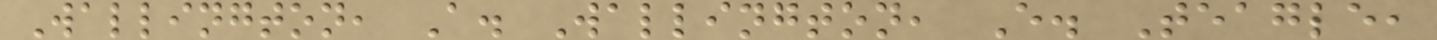Wallington, A. Wallington, E. Teagle,
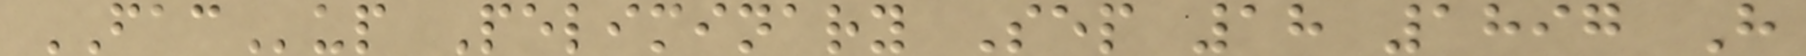FACup Peliminary Sep 18 1897 H
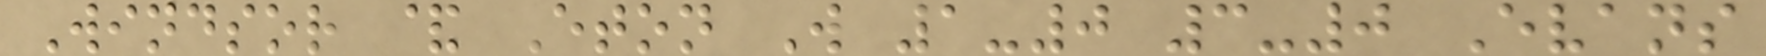Windsor & Eton W 1-0 3-0 Evans
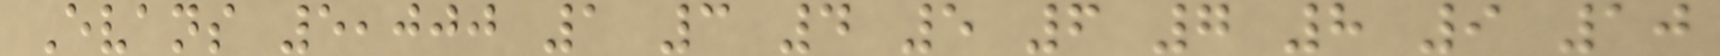Evans 5,000 1 3 4 5 6 7 8 9 10
